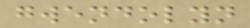gwendolyn
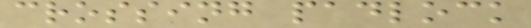crossing padlock
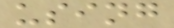using
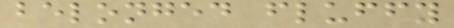belonged fluffy
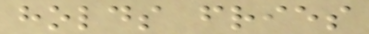holds fries
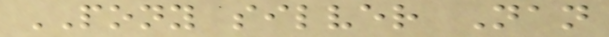PONY silver Nan
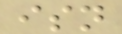isn
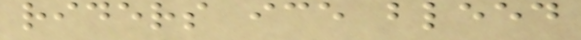riders ice bleed
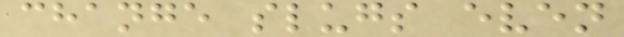change slugs even
